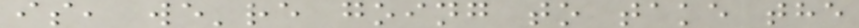is, we're going to take the
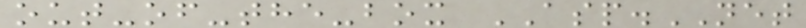out-of-the-box ASP.NET
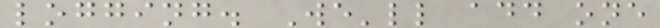logging. We'll add one
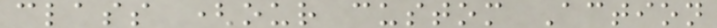class (our custom Action
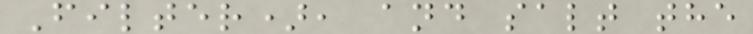Filter), and salt the
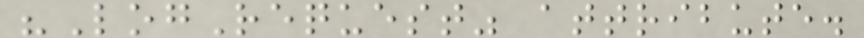"LogRequest" attribute.
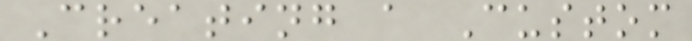Creating a Custom
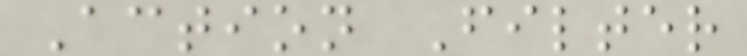Action Filter
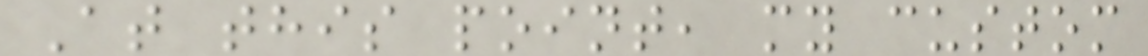At this point, my custom
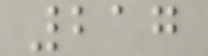217
